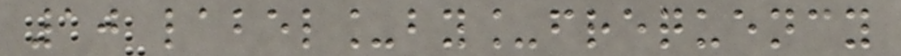10 label_by_frequency
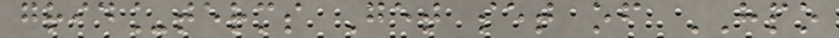grid_terms Get set of HPO
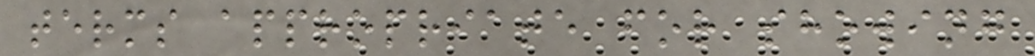terms appropriate for showing
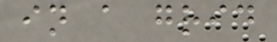in a grid
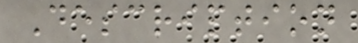Description
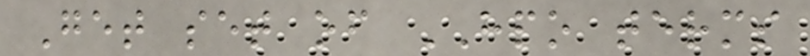Get set of HPO terms
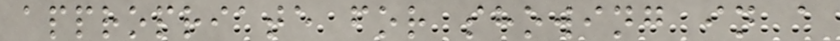appropriate for showing in a
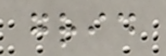grid
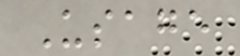Usage
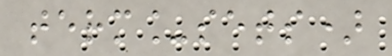term_sets)
